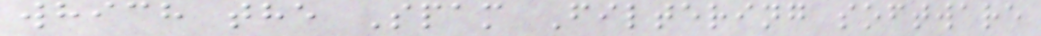which the Spam Filtering software
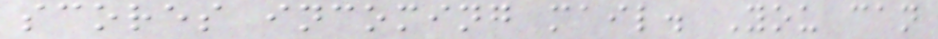scores incoming mail. You can
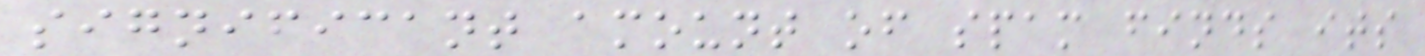significant amount of spam finds its
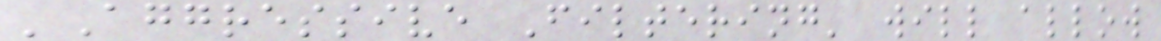'Aggressive Filtering' will allow
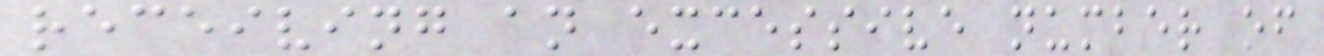receiving an excessive number of
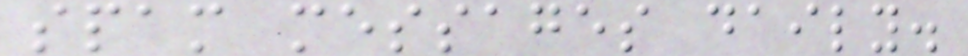spam messages daily.
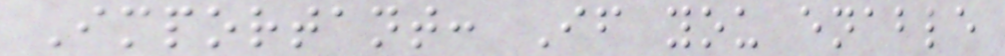Important: If you enable
